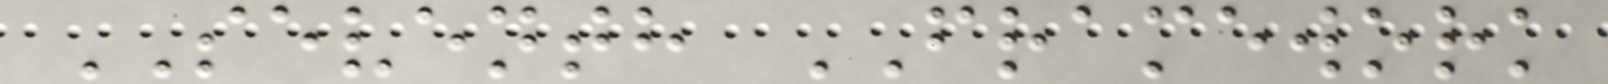SEVENTH FRAMEWORK
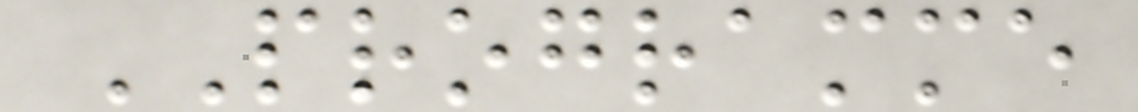PROGRAMME
